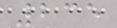235
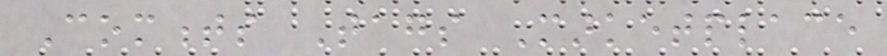Comments Tags Marketplace
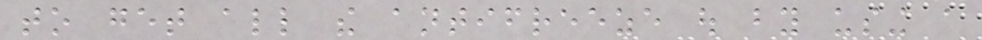to get all the antifreeze out by using a
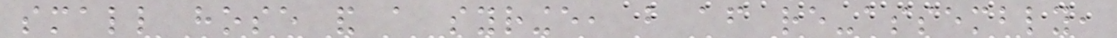small hose and a syringe, but after re-assembly,
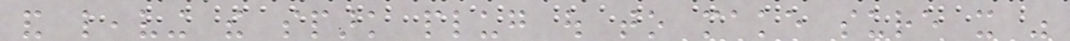and leaving the spark plug out to make sure it was
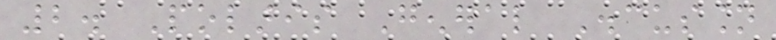2. Polaris General Discussion
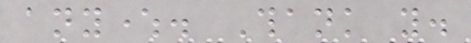anywhere. Thank you.
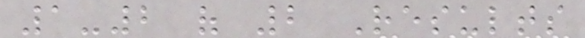1-2 of 2 Results
